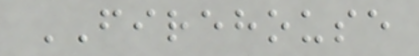FIREHOUSE
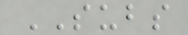SUBS
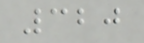320
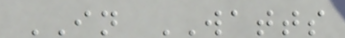IN WATTS
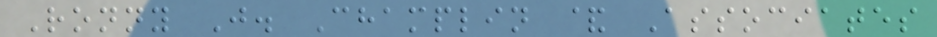Ronny J. Champlin & Associates
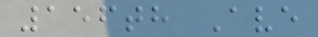156th Ave
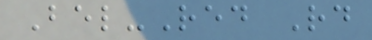Bel-Red Rd
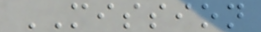MISSION
